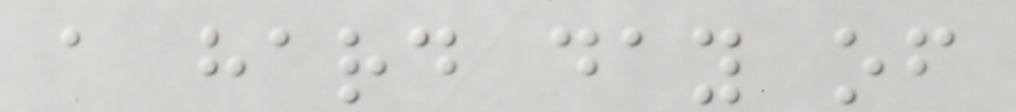a hard day of
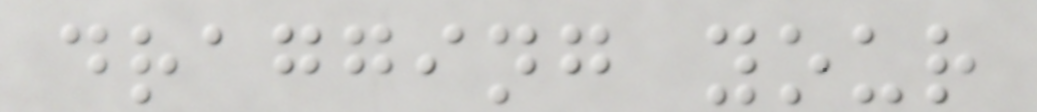dragging your
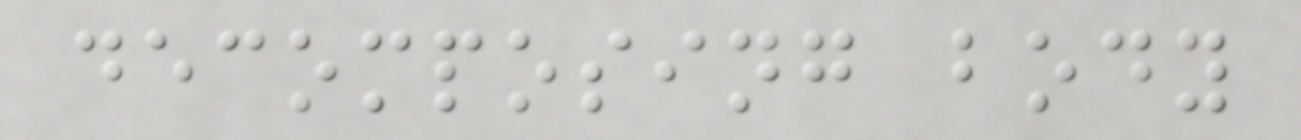decomposing body
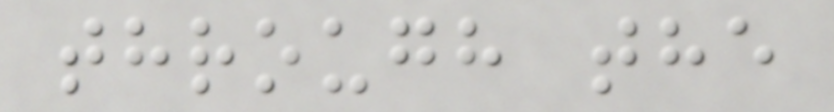through the
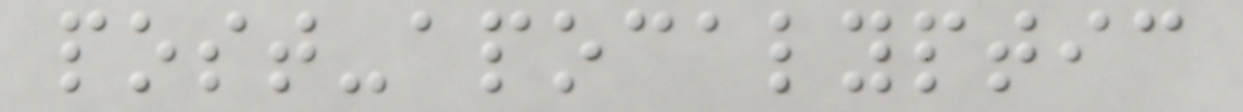post-apocalyptic
